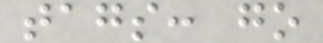tags: go
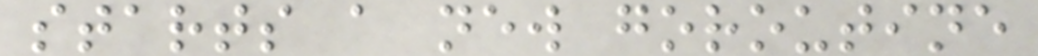starts a new goroutine
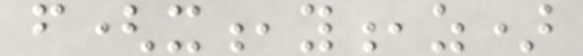f(x,y,z)
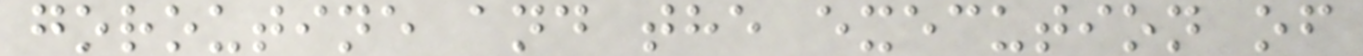goroutine and the execution of
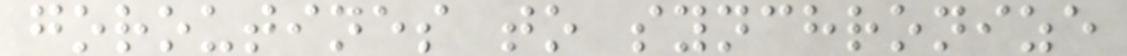goroutines to synchronize
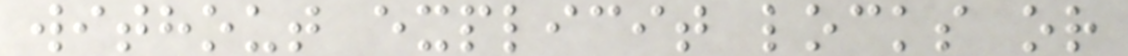without explicit locks or
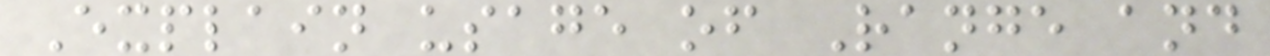Explain usage of Range and
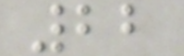22
